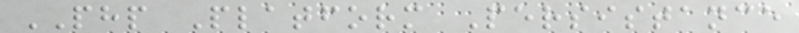PHP Platform Persistance
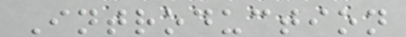Introduction
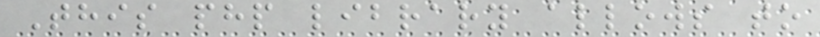This php library allows to
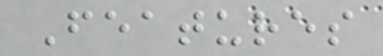Features
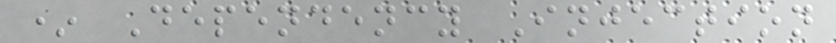* Dependency Injection
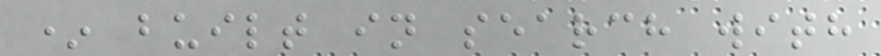* built in search with
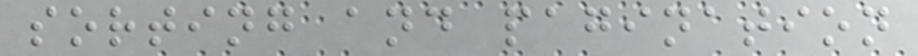sorting and pagination
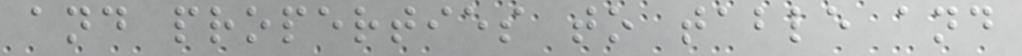and properties to table and
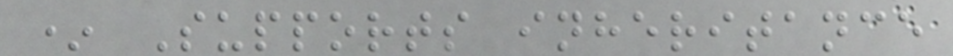* Supports inheritance
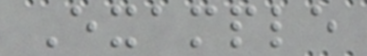Example
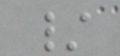/
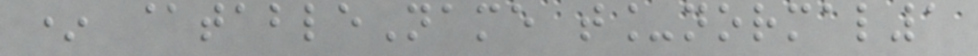* @tableName t_normal1
